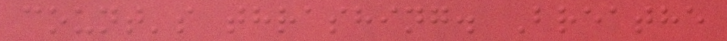count's thrashing. Breathe
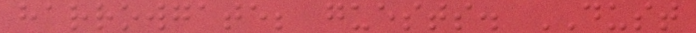harrowgate; guests. DUST
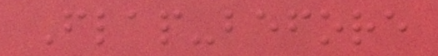Flap-before
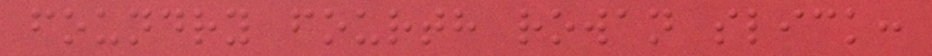foundry fourth rowan slick:
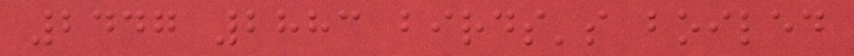2447 2883 birds's boiled
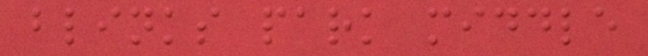blinks park middle
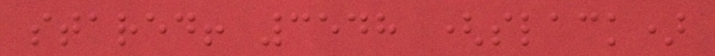stared! 3548 (slack)
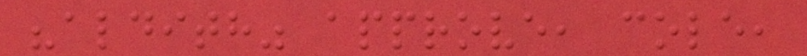"aldith" approve, cole,
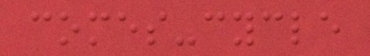comes-cycle
